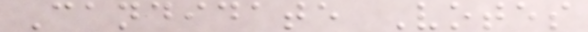Candidate Votes
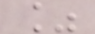%
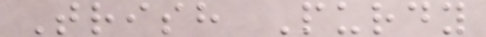Trish Purdy
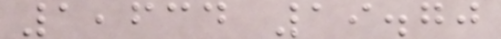1,634 19.70
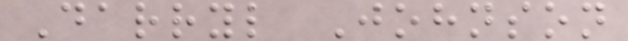Darryl Johnson
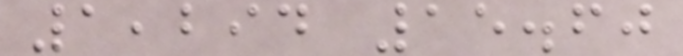1,294 15.60
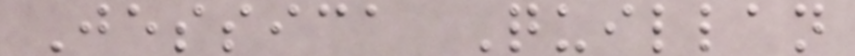Jessica Quillan
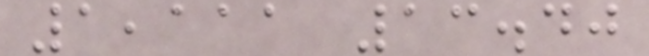1,111 13.40
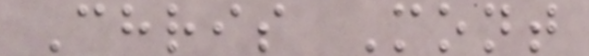Chris Mont
